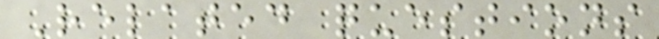Related questions
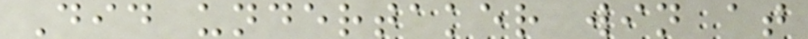Did undertaker win at
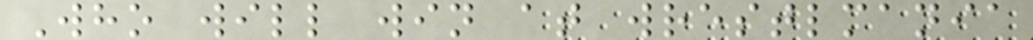Who will win at wrestlmania
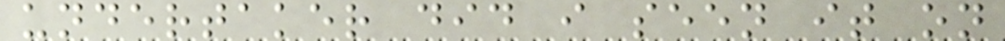undertaker did i seen it on
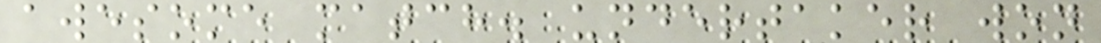awesome match. undertaker won
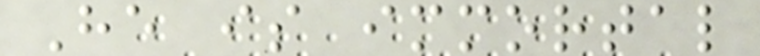He is immortal
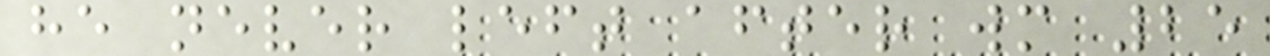he never left after wm 25
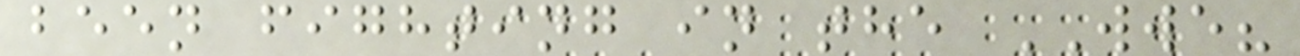been fighting in the WWE?
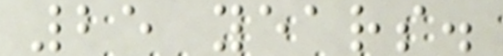25 years.
